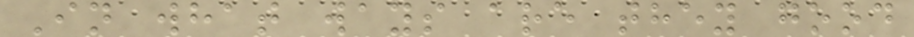In what ways are they good
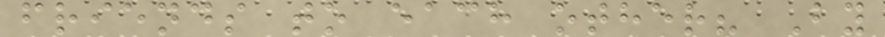friends to each other? By
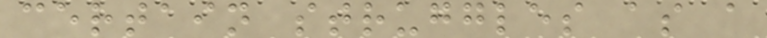certain struggles as a
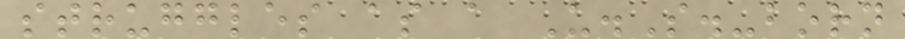struggles as a U.S.-born
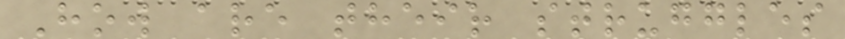How are their struggles
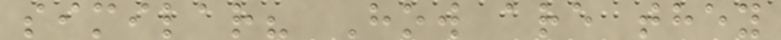similar? How are they
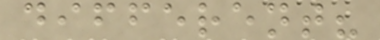different?
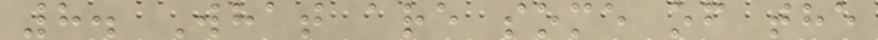8. What are some of the
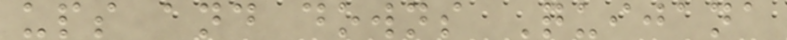ups and downs Quijana
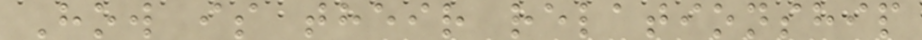How is their relationship
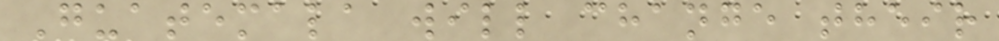Guatemala will change their
